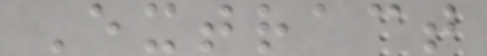Extract
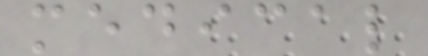medical
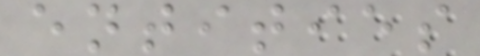entities
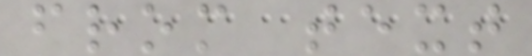from text
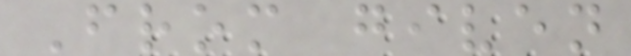From given
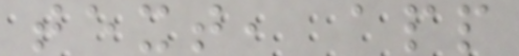text, app
